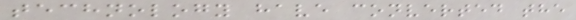technology have converted the
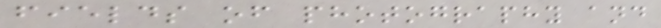fields of photography and
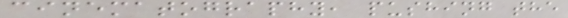cinematography, pushing the
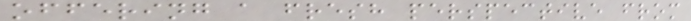offering a fresh perspective from
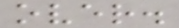over.
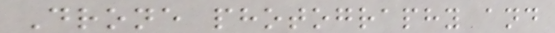Drone photography and
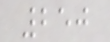250
